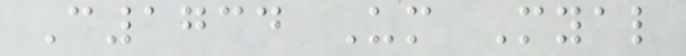C1734 Um Myal
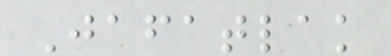Jafatlak
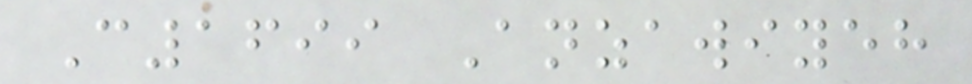C1699 Anzawiyeh
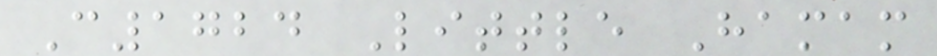C1724 Little Hamam
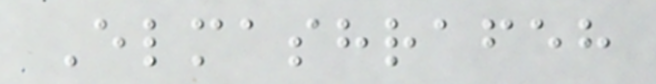Elmashrafeh
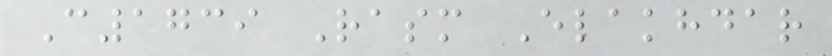C1739 Rasm Elakhdar
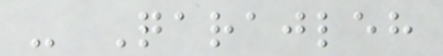- Qarajleh
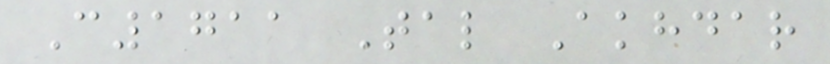C1711 Tal Akhdar
